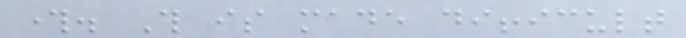through. This is made difficult
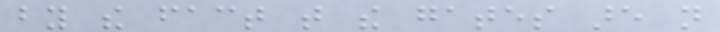by the fact that the gates are not
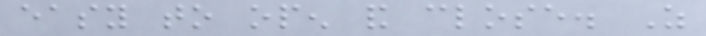easy to open and close. As
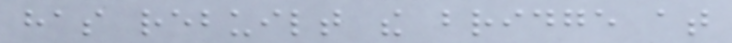has rebuilt the bridge at
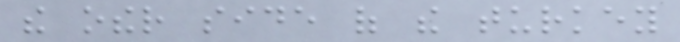the other side of the turkey
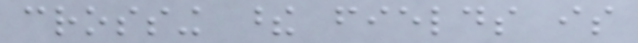crossing these fields is
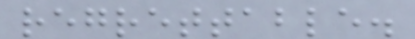regrettable.
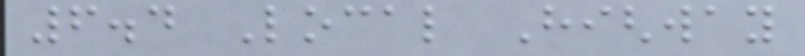6.4 Local Highway
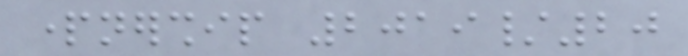partnership 2019/20
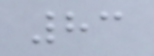83
